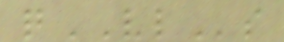qVLs
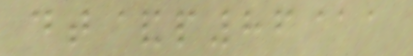dt&p86@a
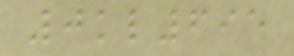0kl695
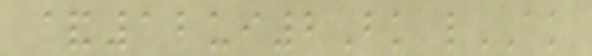&12ui2Bk lAK
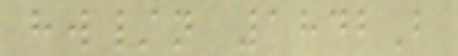hw/n 1842B
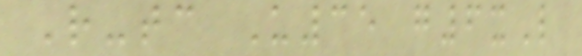R-tc U35 g6xL
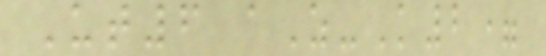Ut6 aZ-K2=
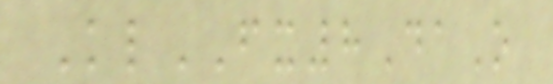KlFX8DaO
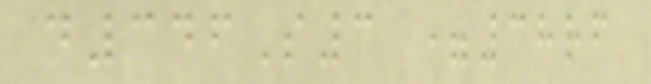d346S3 =38rf
